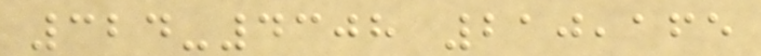324-4308 210,165
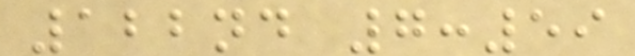122nd 7:59
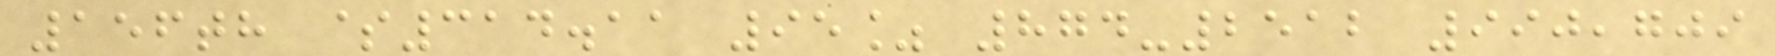156th $314.11 95% 874-2512 990,709
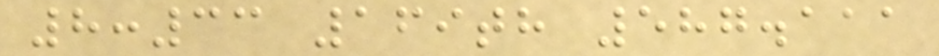8:33 169th 587.111
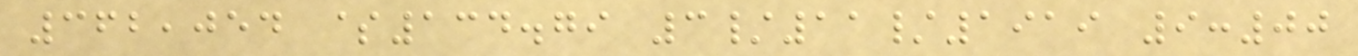362,054 $134.79 3/11/1919 9:00
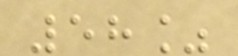58%
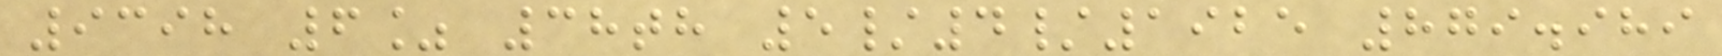9398 6% 38th 5/4/1925 879.989
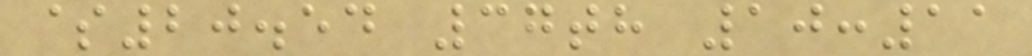$20.54 37th 10:11
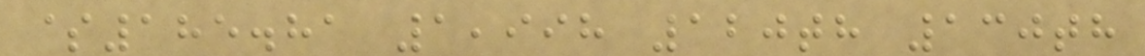$185.81 1,998 120th 130th
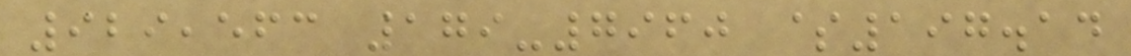929,563 179-7960 $197.14
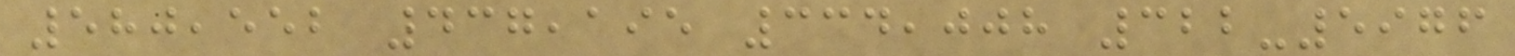580,552 437,195 334,008 322-5976
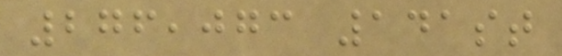276,073 141st
